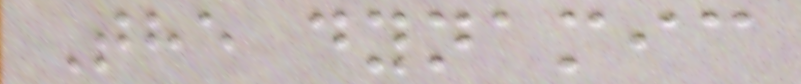The dynamic
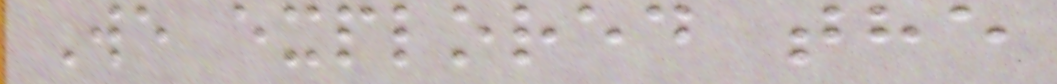We explored the
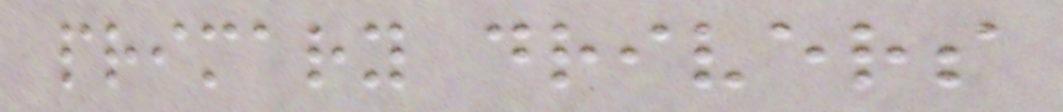primary drivers
